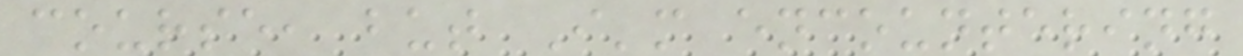course, but I'm encountering
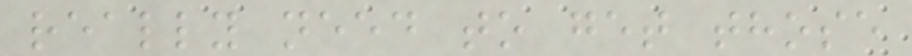really need to get those
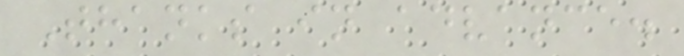Thanks in advance.
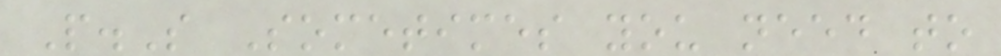P.S Sometimes you need to
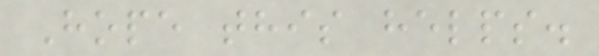Hope this helps.
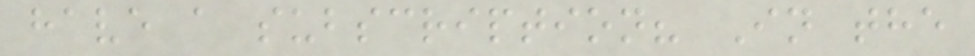have a subscription? In the
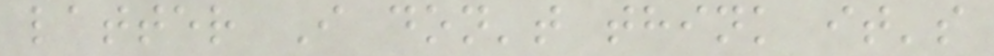latter I don't think it's
